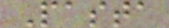Pasta
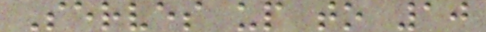Serves up to 10
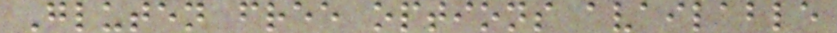Gluten free options available
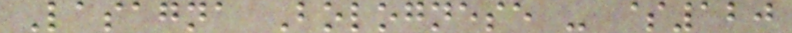Lasagna Bolognese - $120
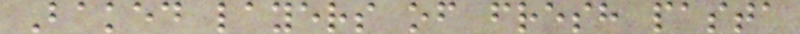Baked layers of fresh pasta
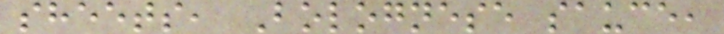sheets, Bolognese sauce,
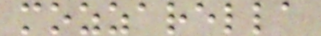mozzarella
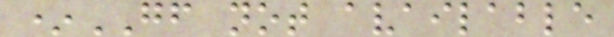*GF not available
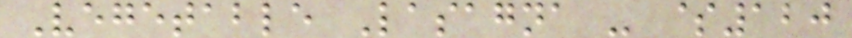Vegetable Lasagna - $120
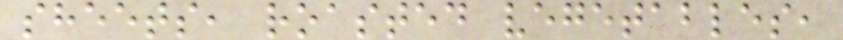sheets, roasted vegetables,
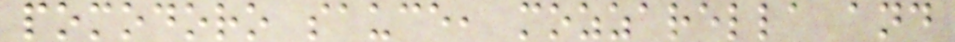pomodoro sauce, mozzarella and
